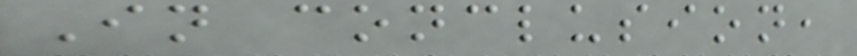In conclusion,
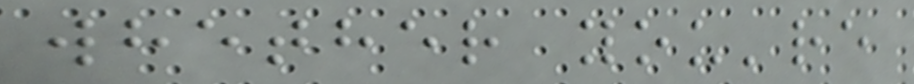whether you're
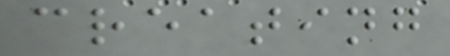creating
